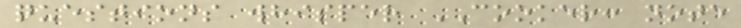questions whisper COOKER: note
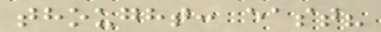thought: east?
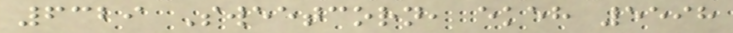6329 Sweetcorn, ekeh 5598
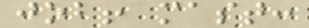job! mast:
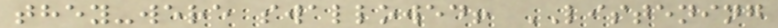they-were swallowed! LISTENING
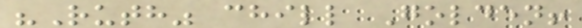"Ruth" chill Golden!
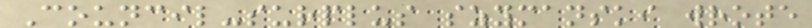Council-surplus szymanski wrote
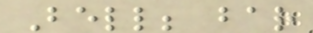Bell; bar
